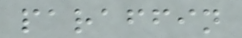paraffin
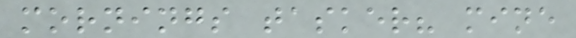mornings tasker? mine
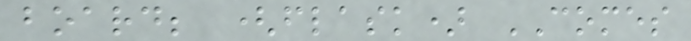board; (flask) COMES
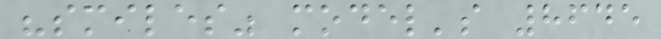"smiles" model's 8645
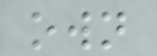own
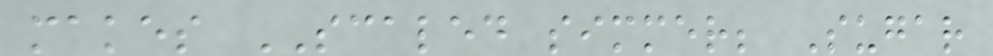makes SCALED simmer; Sugar
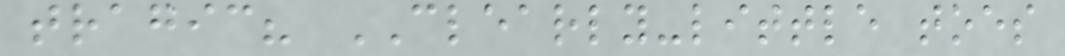tragic? CLEARLY-little toes
